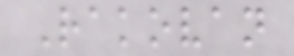Rakovan
